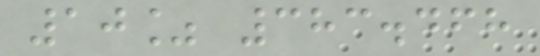10% 383.468
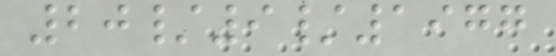20/9/1977
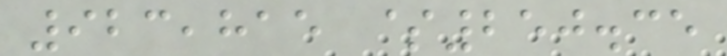923,815 $250.35
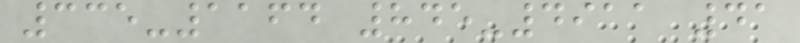335-1164 845-4911 41
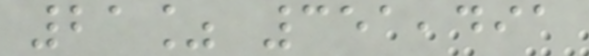21% 351,491
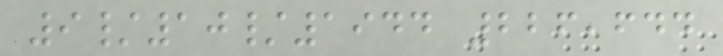9/10/1944 226,644
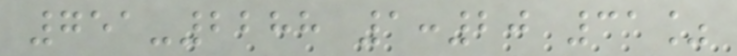751-2288 1:20 31%
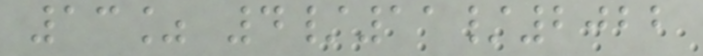13% 4/11/2022
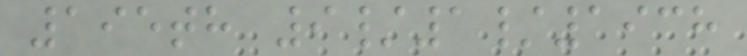195th 9/1/1938
